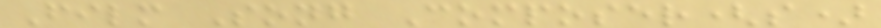Film Song Composer(s)
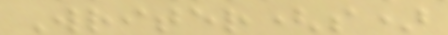Writer(s)
